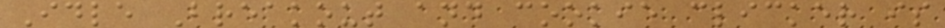Idle Breakout and cookie clicker is
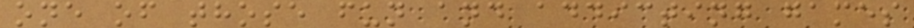one of those fun and addicting games
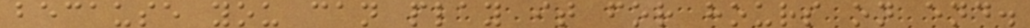because you can play it for hours on end.
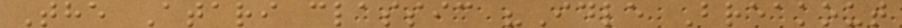The Atari classic "Idle Breakout
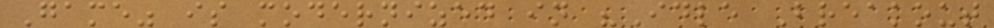Game" is modernized in "Idle Breakout
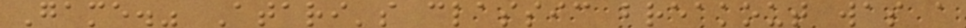Game." Atari's classic breakout was a
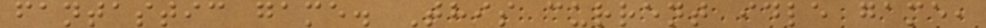fantastic game. This current idle game,
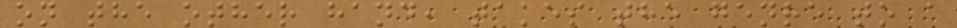on the other hand, takes the genre to a
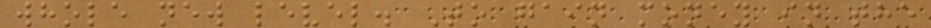whole new level. To gain money in the
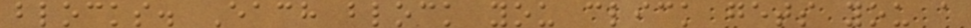blocks. Each block you click gets you a
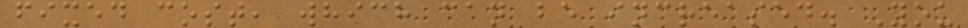fixed cost, which can be increased. You
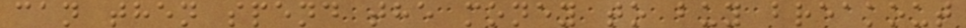can then spend the money to buy breakout
